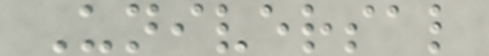Universal
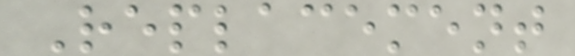Replacement
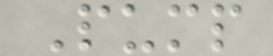Pump
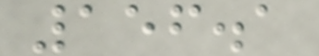156.1
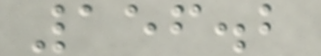156.2
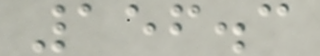156.3
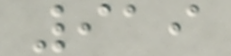919
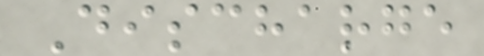Discharge
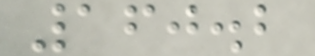160.2
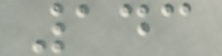143
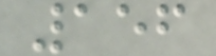156
